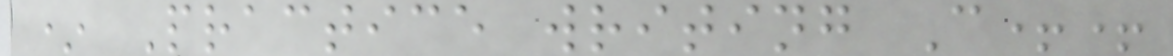* Practice writing C++
